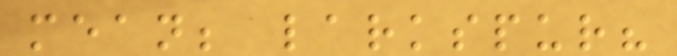mean; larkspur?
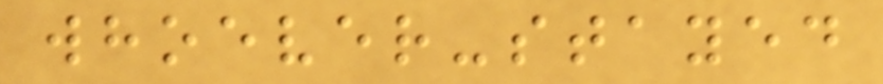whoever-stayed
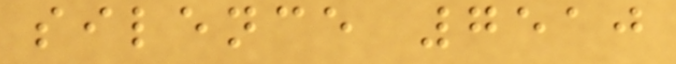silence 7510
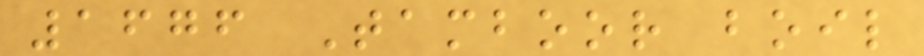1676 Tamboor boil
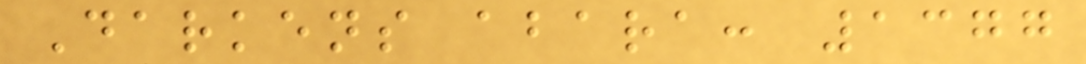Darkens abara: 1377
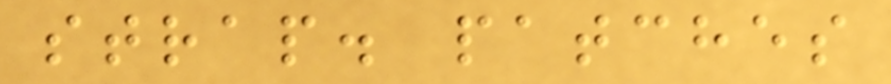strap. patches
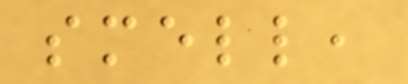smell,
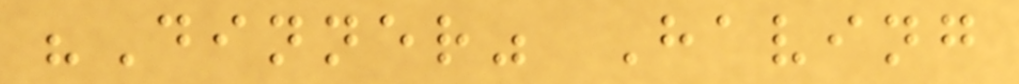"Dinner" Having
